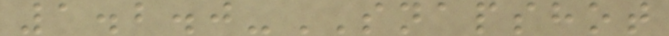1.2.0-SNAPSHOT
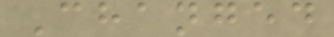Changed
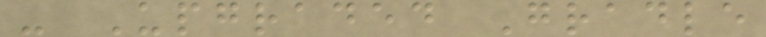- Upgraded Gradle
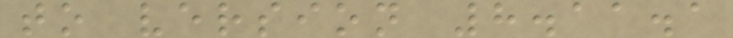to version 8.11.1
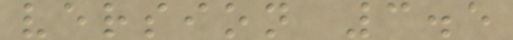version 3.5
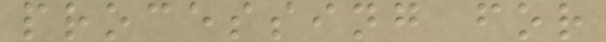processing for
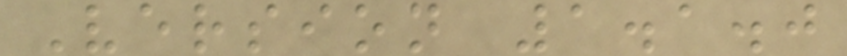Version 1.1.0
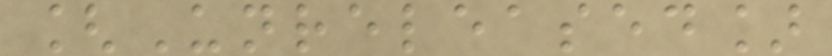[Unreleased]
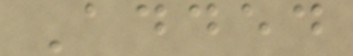Added
